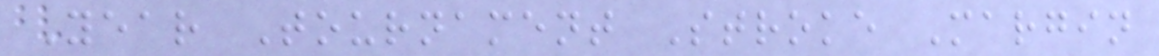Year Tournament Stroke Margin
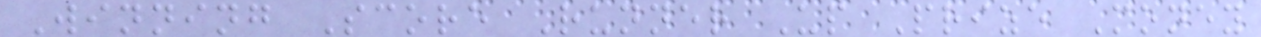Winning Score Runner Up Prize Money
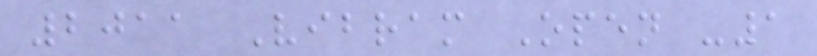2011 Vibram Open -1
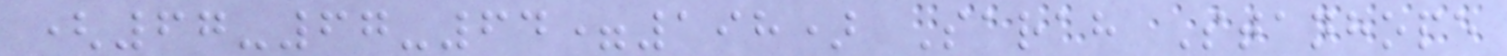(67-67-64=198) Sarah Stanhope
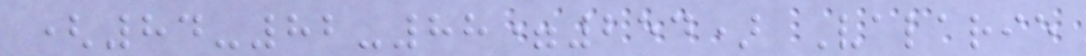(84-82-88=254) Valarie
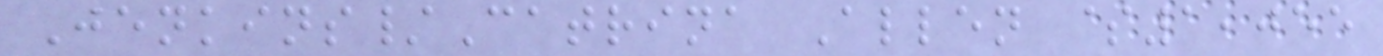Jenkins/Catrina Allen $1,055
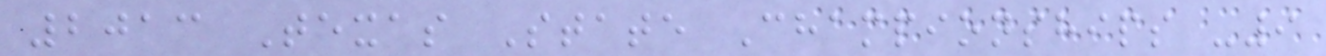2013 Texas State Championships -9
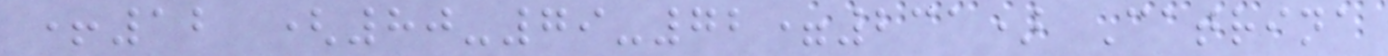+12 (80-79-72=231) Catrina
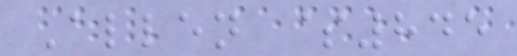Allen $845
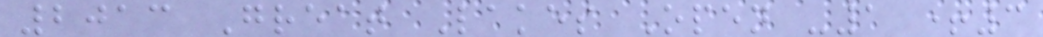2013 Great Lakes Open -1 +3
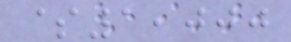$1,000
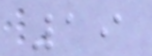19
